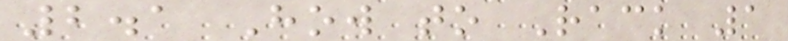2.1 How to Rack 1
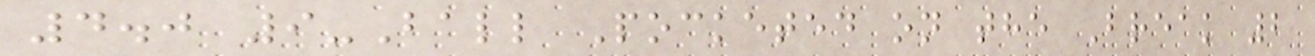4.0 9-Ball Pocketed on the Break 2
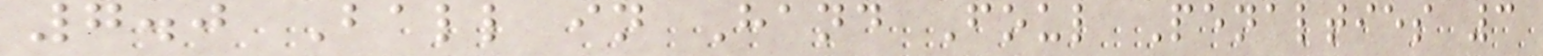7.0 Ball in Hand Foul Penalties 3
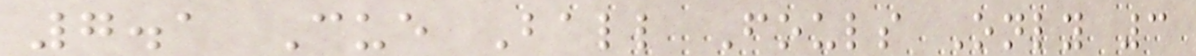7.1 Cue Ball Fouls Only 3
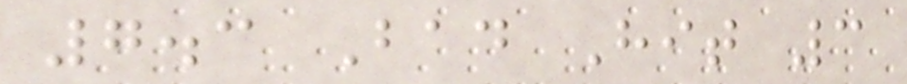7.3 Bad Hit 3
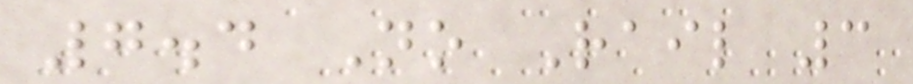7.4 No Rail 3
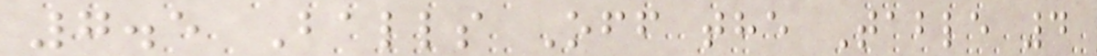7.5 Balls Off the Table 4
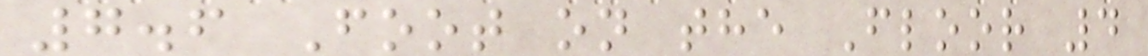7.6 Foot on the Floor 4
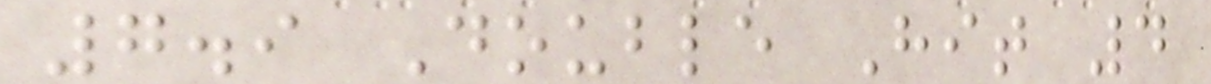7.9 Double Hit 4
